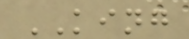KING
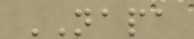NAPA
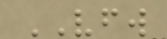VFW
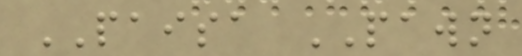PAISA PAWN
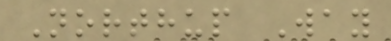Northup Way
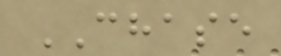CHASE
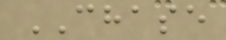CHASE
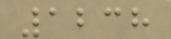1238
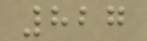827
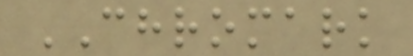CHROMARK
